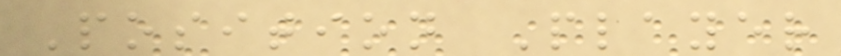Position Player
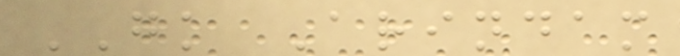GK Arindam
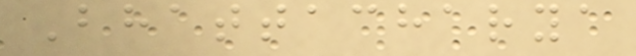Bhattacharya
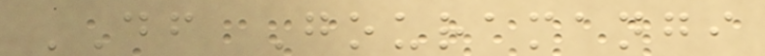DF Gouramangi
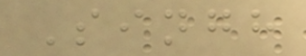Singh
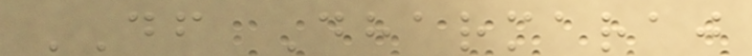DF Dharmaraj
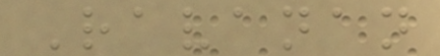Ravanan
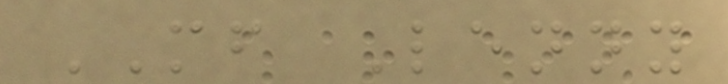MF Lenny
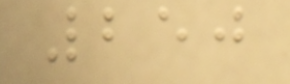250
